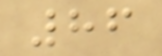86
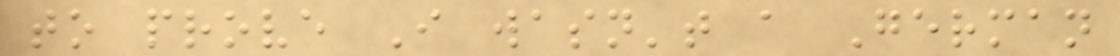to prove I wasn't a German
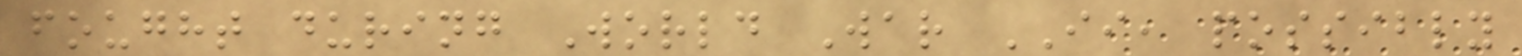fought during World War II, possibly
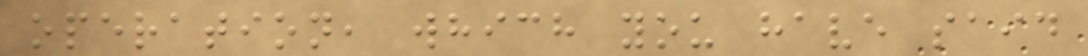operation, which you have said
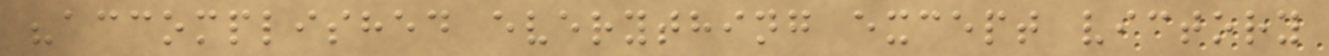"accomplished everything except victory
